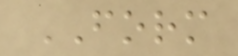FORM
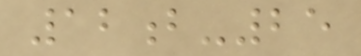12b-25
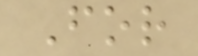For
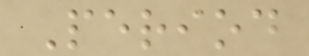Period
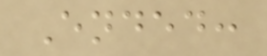Ended:
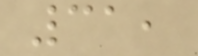31,
